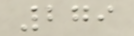279
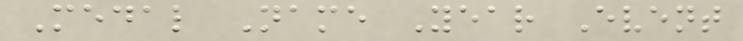Medal Name Year Event
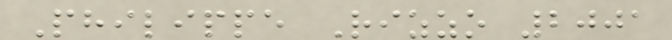Philippe Rizzo 2001
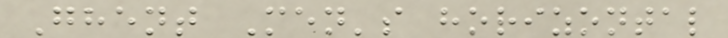Ghent Men's horizontal
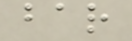bar
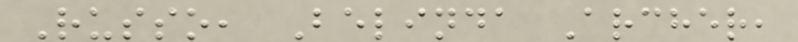Russo, Belinda Archer,
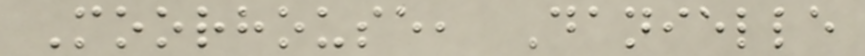Moorhouse, Danielle
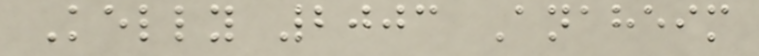Kelly 2003 Anaheim
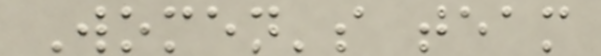Women's team
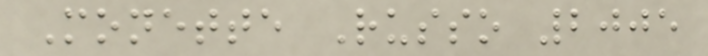Monette Russo 2005
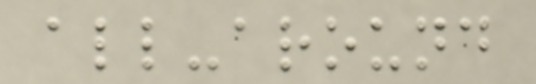all-around
